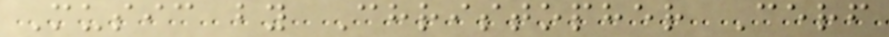Music by Christopher Cerf
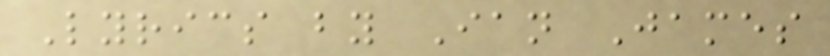Lyrics by Ian James
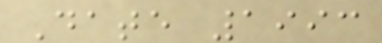Date 1993
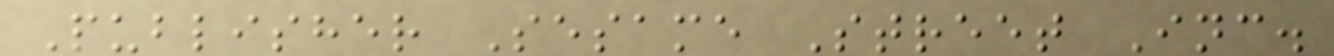Publisher Sesame Street Inc.
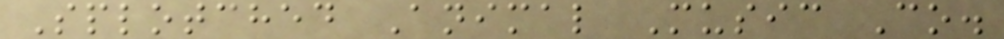Splotched Animal Music Co.
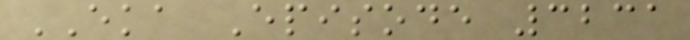EKA Episode 3231
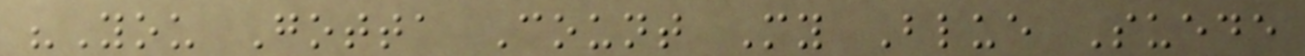"You Gotta Count My Blue Suede
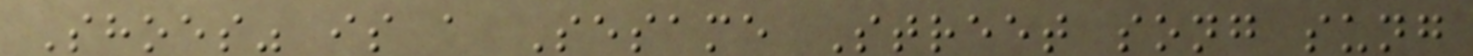Shoes" is a Sesame Street song sung
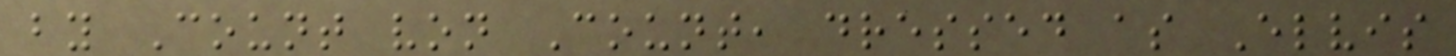by Count von Count, dressed as Elvis
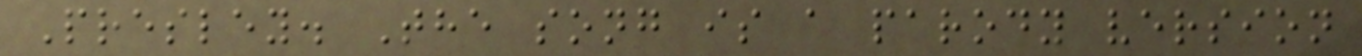Presley. The song is a parody version
